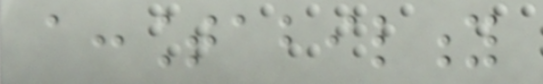accountability
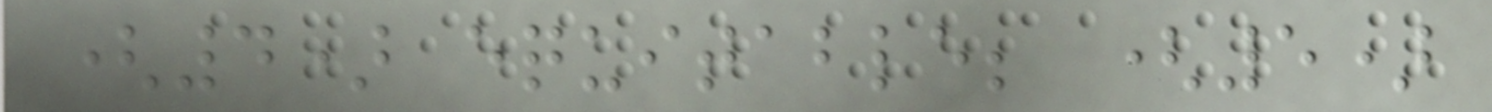(4) equitable; (5)
